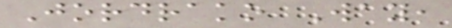Jordrako Way,
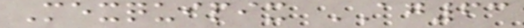Mexquipix AG63
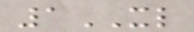1XL
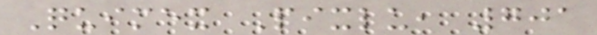Quimex Pixlu, 701
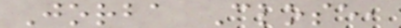Jorba Close,
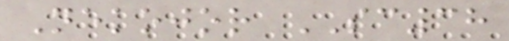Nekojor SC38
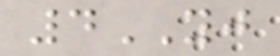4YJ
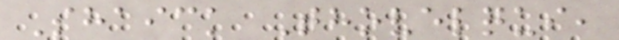Shaick Thovelqui,
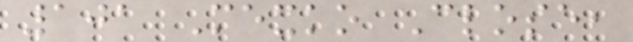101 Mexko Close,
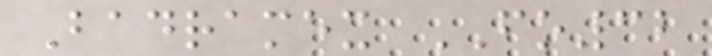Badramex FO32
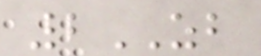2ZB
